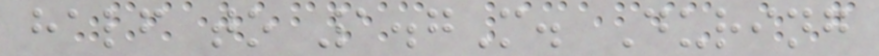half to 1.7M. During
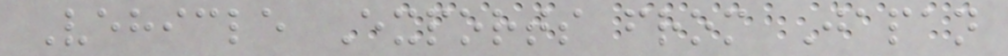Vehicle Exports from Japan
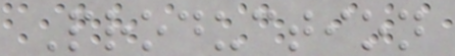Production
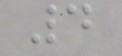4
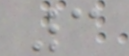3
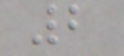2
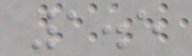1.5
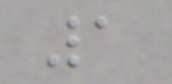1
